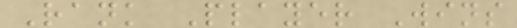Rank Player Wins
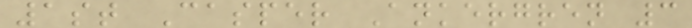1st Casper Ankergren 3
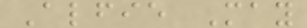Alfie May
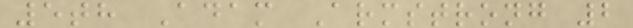5th Adam Armstrong 2
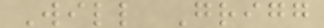Will Grigg
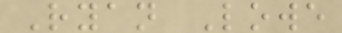Ryan Lowe
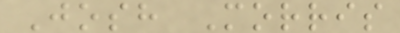Josh Morris
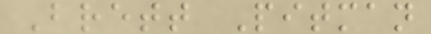Brett Pitman
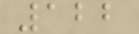122
